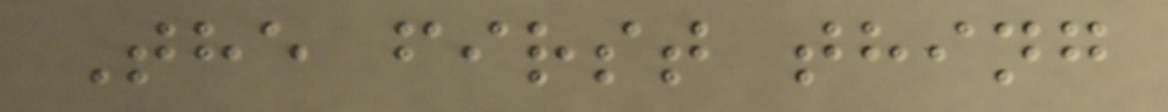The first thing
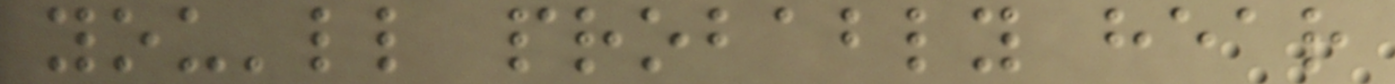you'll probably hear
